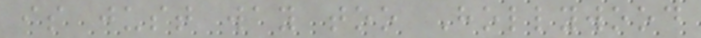is just way too Hollywood
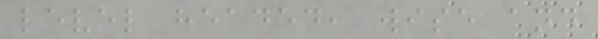level headed, wise and
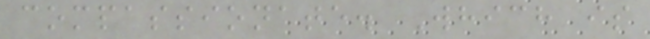compassionate. Which is
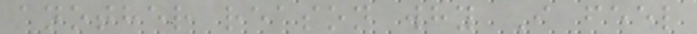another reason why I feel
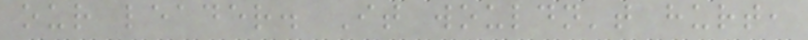our leader. It wouldn't hurt,
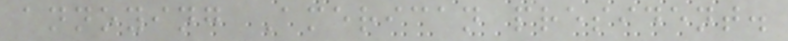annoying American president.
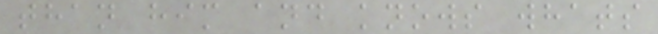than him and knows whats
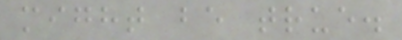might be true.
